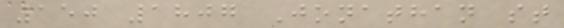150 1807 Jonathan st
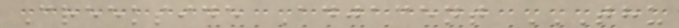Creekside Adjacent THU
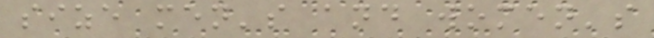size men's and women's
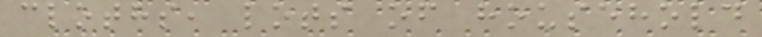cloths, lots of household
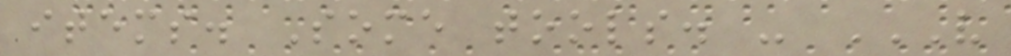items. Some tools. - V
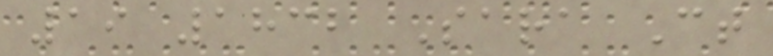19 1832 Sara Ct
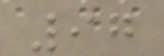97
